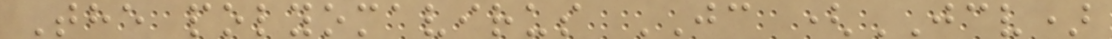The polyomavirus JC (JCV)
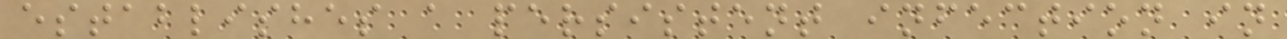establishes a persistent infection in
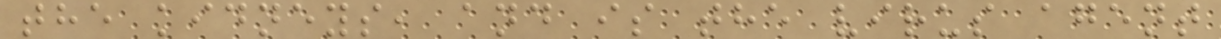the kidneys, and is the virus agent
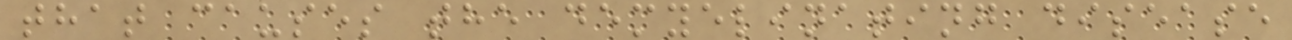that causes the demyelinating disease
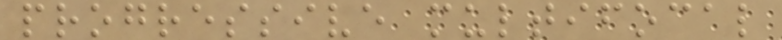progressive multifocal
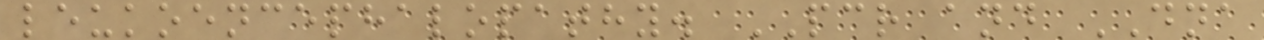leukoencephalopathy. PCR and DNA
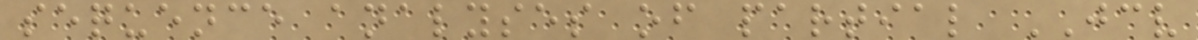sequence analyses of partial JCV
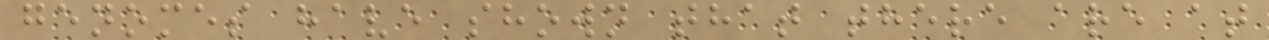genomes have shown that there are at
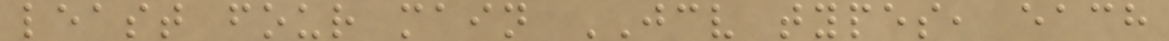least four main JCV types, each
